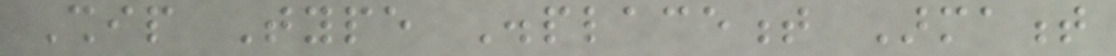Ship Type Displacement Armament
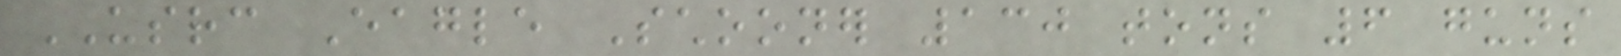USRC Eagle Schooner 130 tons 6 guns
